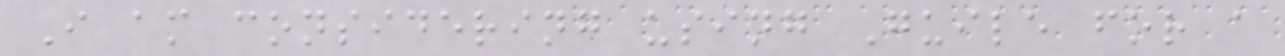I am considering using Guile for a
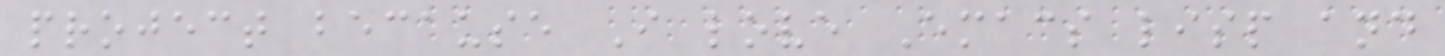project because I love Emacs lisp and
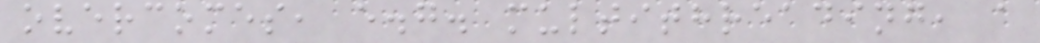overcomes, e.g. multithreading, a
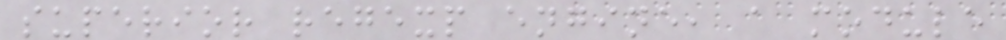superior regexp engine, a module
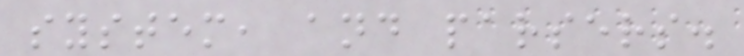system, and parsers.
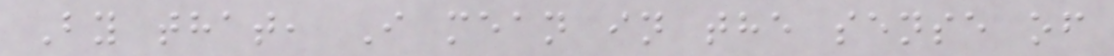By that, I mean in the sense of
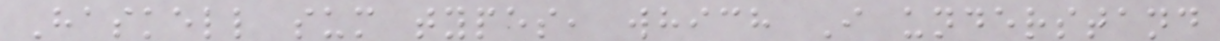Haskell sum types, which I understand
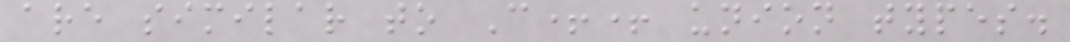are similar to C++ union types.
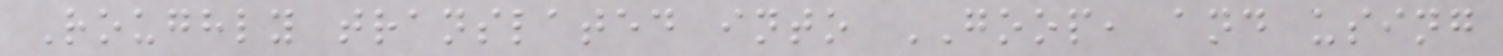Roughly translated into GOOP, and using
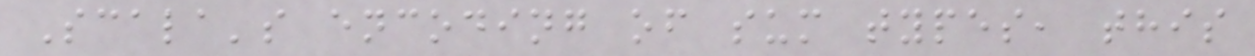Scala's encoding of sum types, this
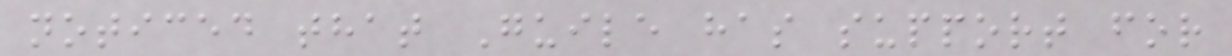noticed that Guile has support for
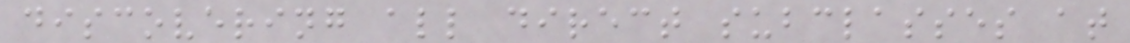discovering all direct subclasses at
